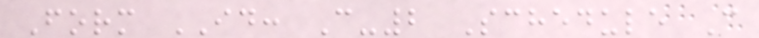Form ID: C-2 Schedule C
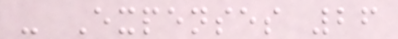- Expenses 26
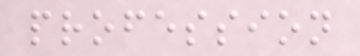profession
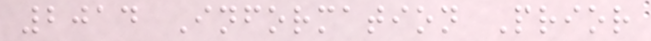2014 Information Prior
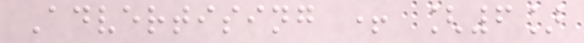Advertising + [6]
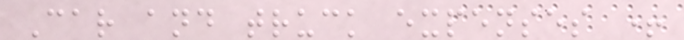Car and truck expenses +
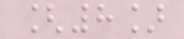[8]
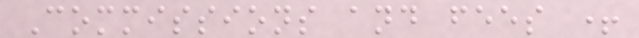Commissions and fees +
